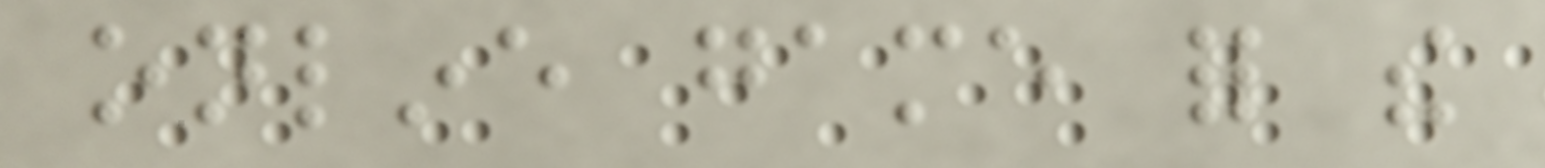online game for the
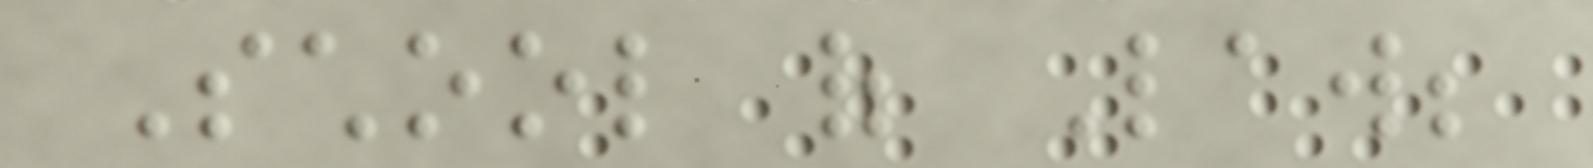School of Law;
